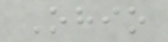Ohio
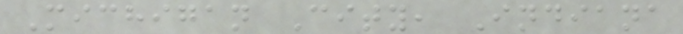Michigan City, Indiana
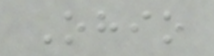Ohio
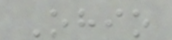Ohio
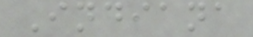Indiana
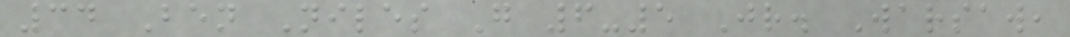34 Ben Niles G 6-5 Jr. Warsaw,
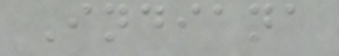Indiana
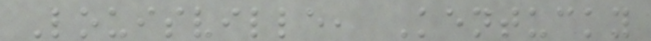Louisville, Kentucky
